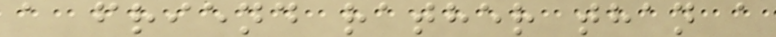a friend rather than a
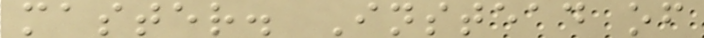master. Instead of
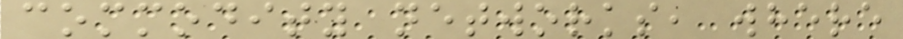commodity networks, where
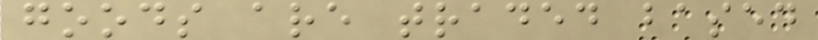goods are traded based
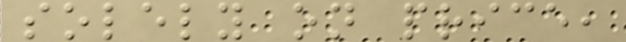solely on price,
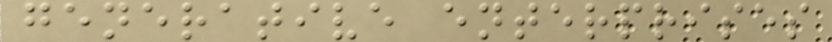generative enterprises
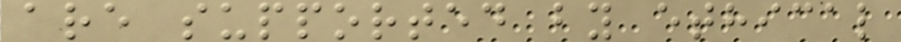are supported by ethical
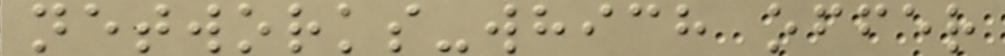networks-which offer
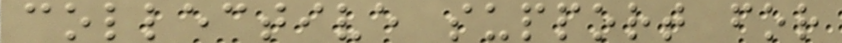collective support for
